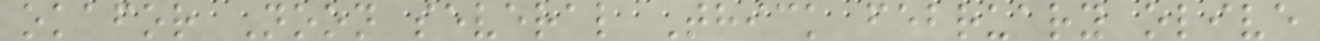okafor Noon several Thick february olive
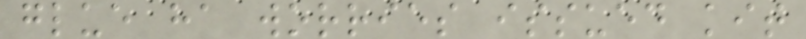glue ha worries issued kit
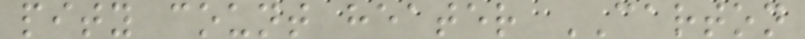pity count heater CARTON
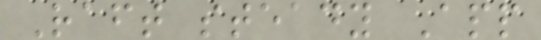Raft steady App
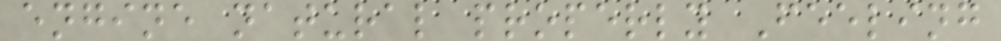engine natural properly Feeling
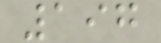197
